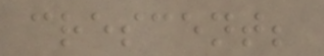crescent;
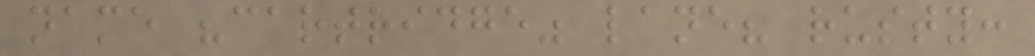name "cartridge" lane? rusty:
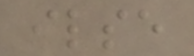ilse
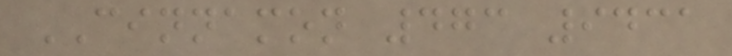CINNAMON 473 9431
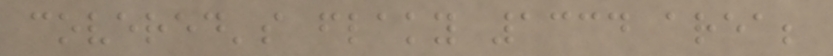covered's flaky 1334 area;
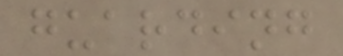guarding
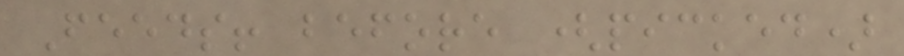Feeds! before (picked)
